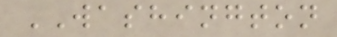WASHINGTON
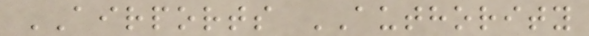AIRPORTS AUTHORITY
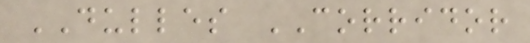DULLES CORRIDOR
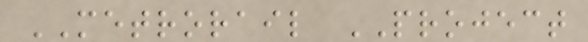METRORAIL PROJECT
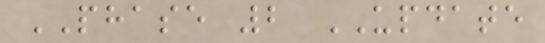PHASE 2 UPDATE
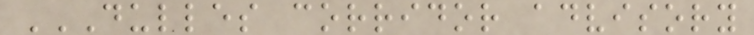DULLES CORRIDOR ADVISORY
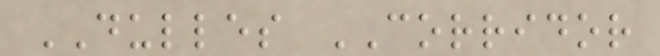DULLES CORRIDOR
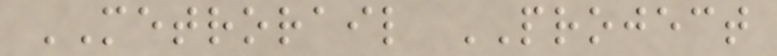METRORAIL PROJECT
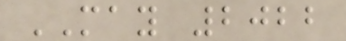MAY 2022
